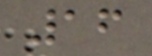16
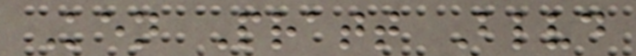Ken Pratt Blvd
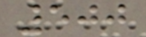500
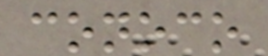conoco
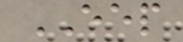EEP
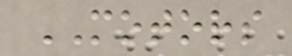MOTORS
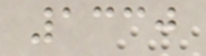1330
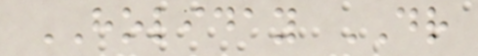HOLIDAY DR
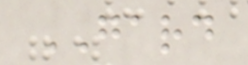GARD
